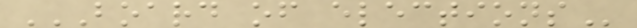BOARD OF ELECTIONS
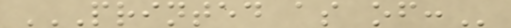PRINTED AS OF:
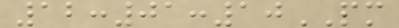12:01:10PM
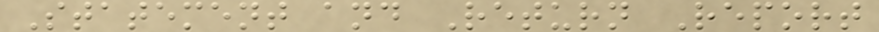Statement and Return Report
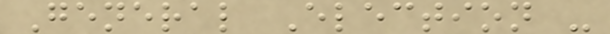General Election -
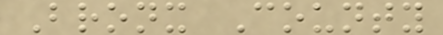Bronx County
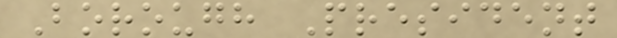Borough President
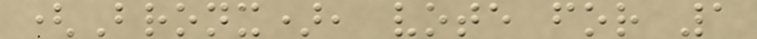(Bronx), vote for 1
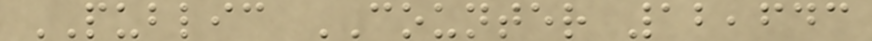PUBLIC COUNTER 12,643
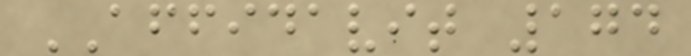AFFIDAVIT 174
